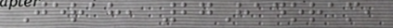Jerah, 27Hadoram,
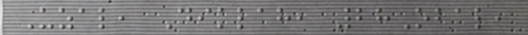Uzal, Diklah, 28Obal,
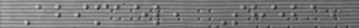Abimael, Sheba,
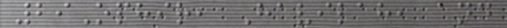29Ophir, Havilah, and
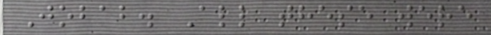Jobab. All these were
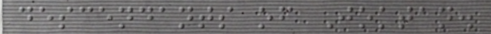descendants of Joktan.
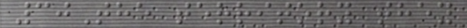30The territory they
